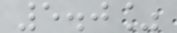5.0%
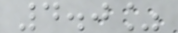4.0%
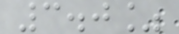3.0%
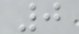0
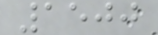1500
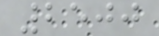2500
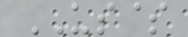US$
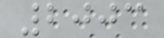2003
